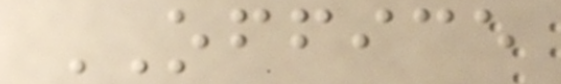OFFICE
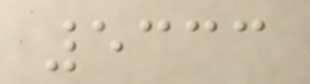5333
